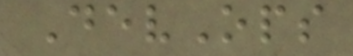DevOps
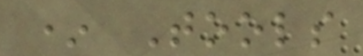* Tools
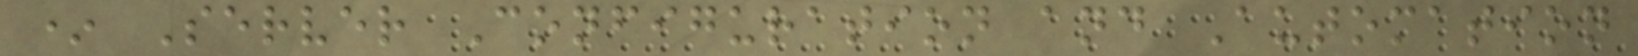* Server Configuration and Automation
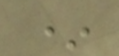*
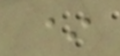*
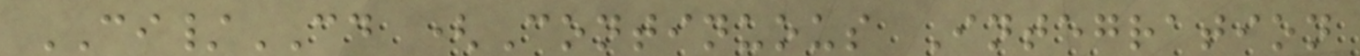CI/CD (Continuous Integration
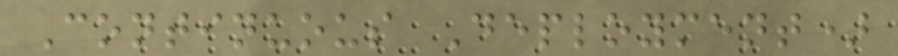Continuous Deployment)
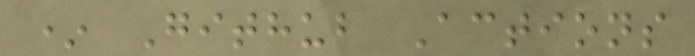* Github Actions
